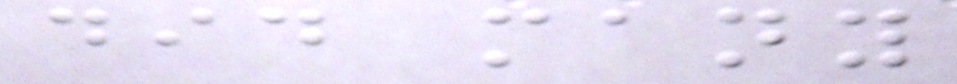did many
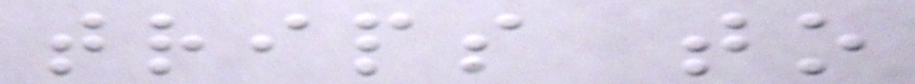trips to
